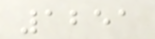1251
